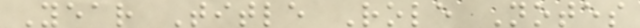Year Title Role Notes
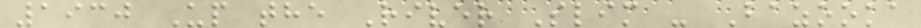1930 Up the River Slim - Bazooka
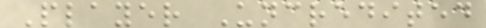Player Uncredited
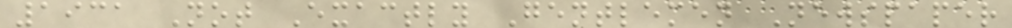1931 Not Exactly Gentlemen Newspaper
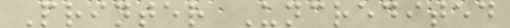Printer Uncredited
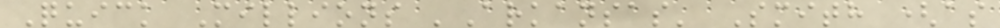Quick Millions 'Arkansas' Smith (as
